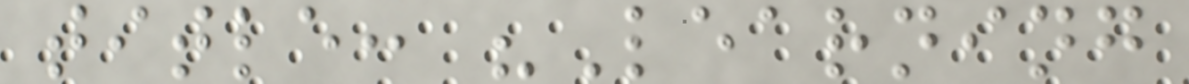title: "Learning
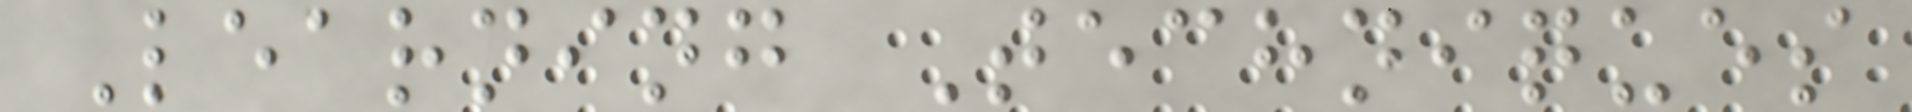Learning Techniques
